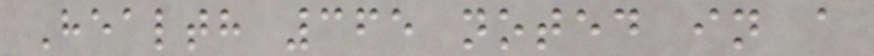Health 365 noted in a
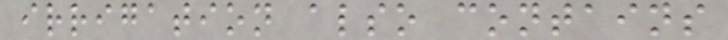irrigation also contains
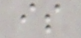is
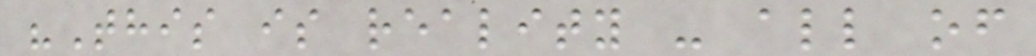"This is reality - all of
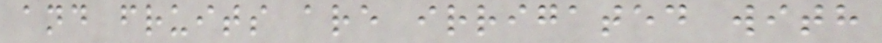and fruits are irrigated with
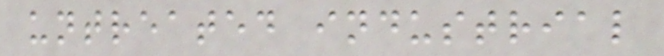untreated industrial
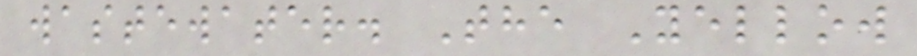wastewater. The Yellow
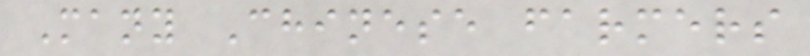Many Chinese farmers
